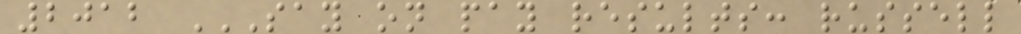2012 SAY ON PAY RESULTS: RUSSELL
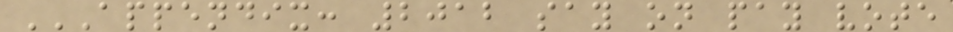APPENDIX: 2012 SAY ON PAY VOTE
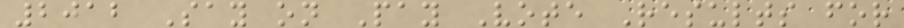2012 Say on Pay Vote Results for
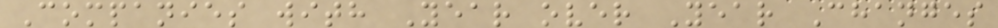Companies with Year over Year Changes
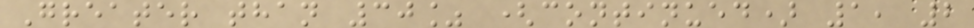Greater than 30% (continued) 1, 2
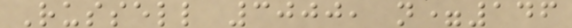Russell 3000, n=146
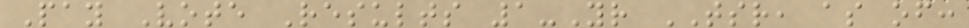Pay Vote Results 1-Yr TSR, as of:
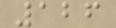126
